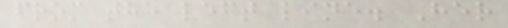from the left line. Her
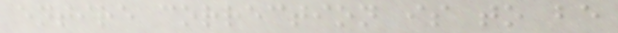entire correction is to be
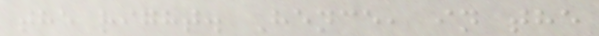the right. Hence, in the
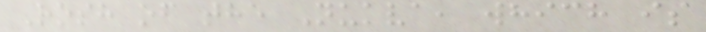Rosh of the Nukva, which is
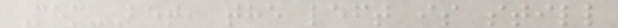Mem-Bet, the left is still
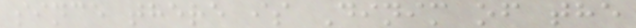since there is Dinim of the
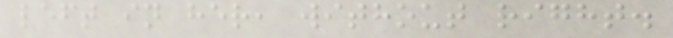left in her, without right.
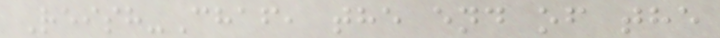Reish-Chaf, the end of the
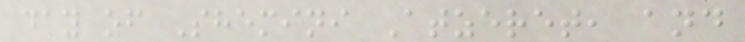day of Shemini Atzeret, and
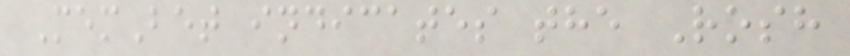MemBet indicates the Rosh
